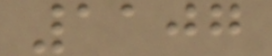1107
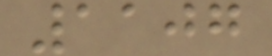1107
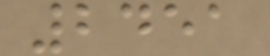2451
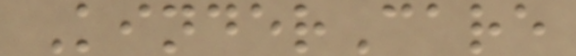KinderCare
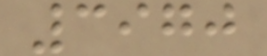3970
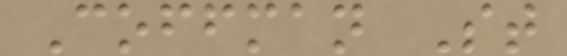Coffman St
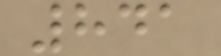841
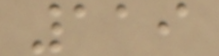119
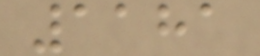1181
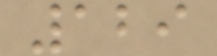129
